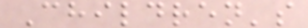Children's
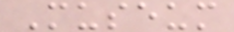Museum
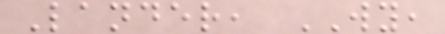Lander, WY,
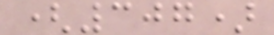(307)
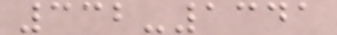332-1341
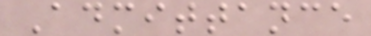Admittance
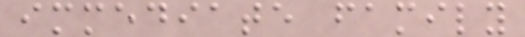immediate family
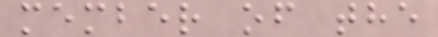member of the
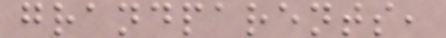grandparents,
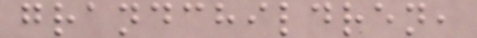grandchildren,
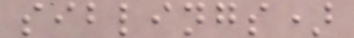siblings)
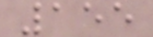155
